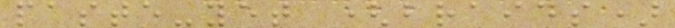paste-yet (braids)
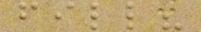fill?
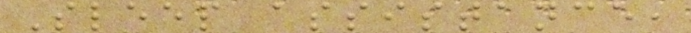Sleep assistance,
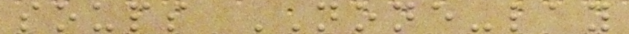soups NONE-lay
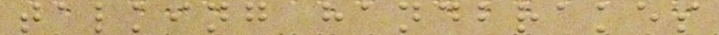talking handbrakes
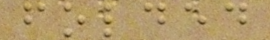folded
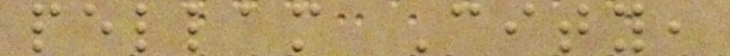pellam City,
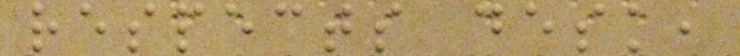respects desk,
